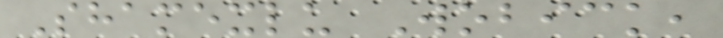Shamexlu Wobick,
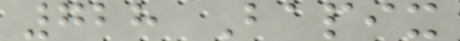728 Bapix
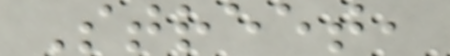Street,
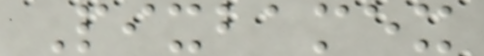Pixbamex
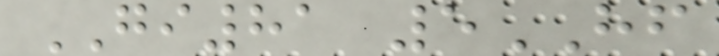GI81 5HF
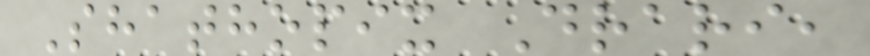Shathopix Drari,
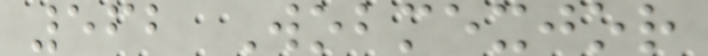562 Wobmexjor
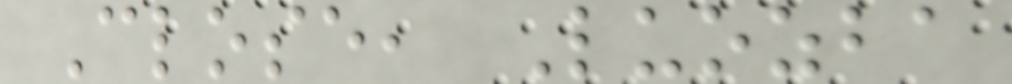Close, Luozba
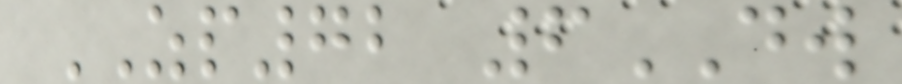ZP72 6DW
